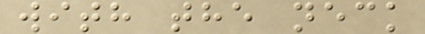with the neck
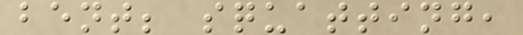bent; squatting,
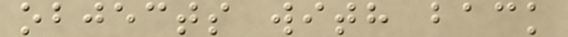objects with back
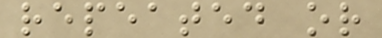repeated or
